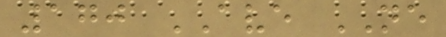170 AVE NE
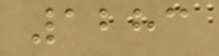1283
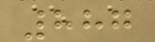887
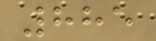885
